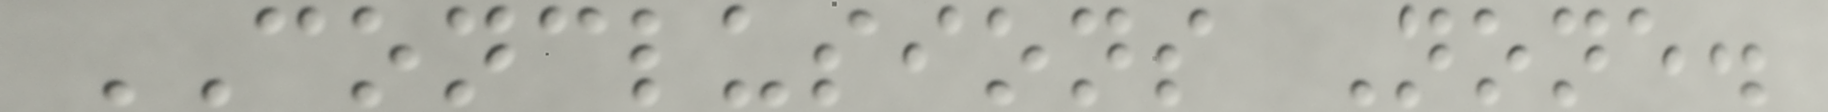CONCLUSIONS None.
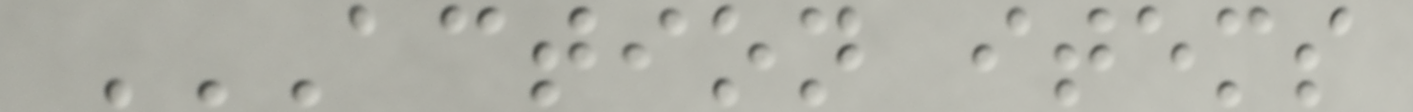ACTION ITEMS
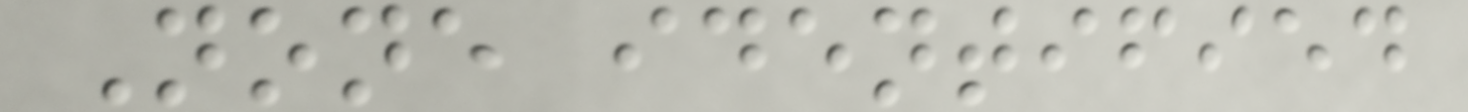None identified
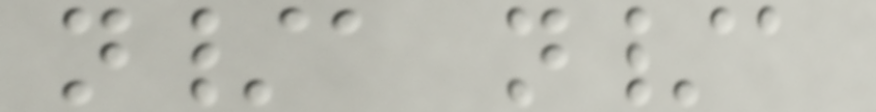n/a n/a
